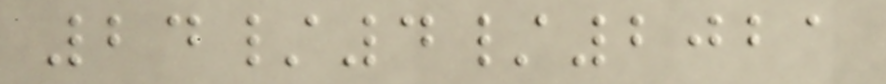24/4/2021
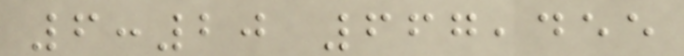6:20 667,455
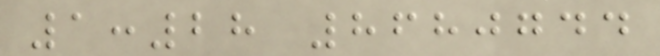1:28 8680744
